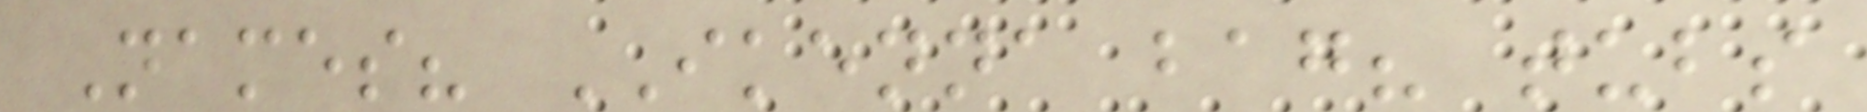Names? IKENNA bag? tubs
